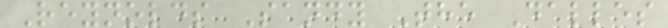Reynolds Sandy The Dalles
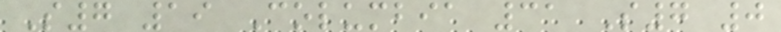S7 19 Columbia 31 S7 0
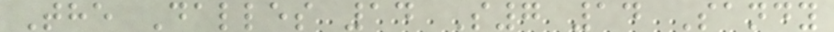The Dalles 14 S7 14 Sandy
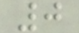0
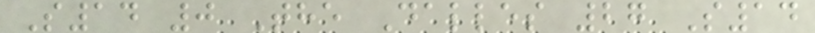S14 0 The Dalles 27 S14
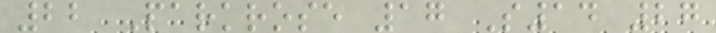22 Parkrose 17 S14 27
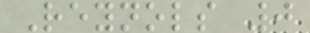Reynols 0
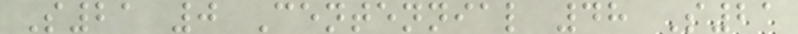S21 0 Centennial 48 S21
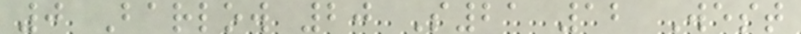0 Barlow 20 S21 12 West
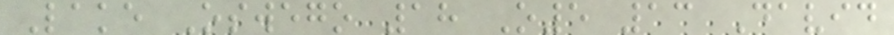Lake Oswego 18 O5 13 David
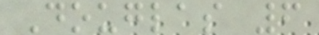Douglas 6
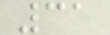31
